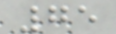75
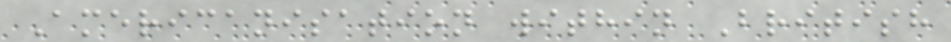Americanisation within British
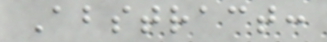Abstract:
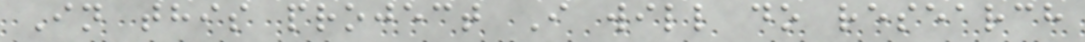In this project I will do research
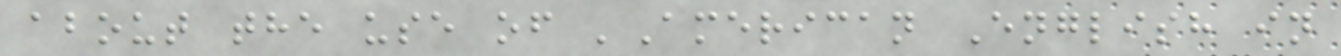about the use of 'American English in
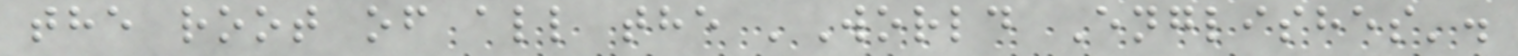the root of all the 'World Englishes'.
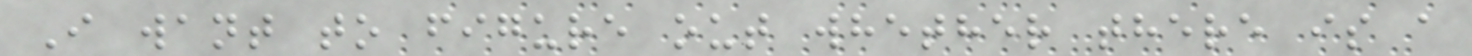I want to figure out whether there is a
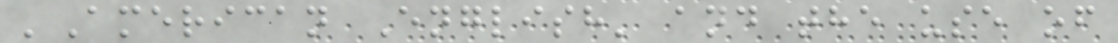'American English' and the use of
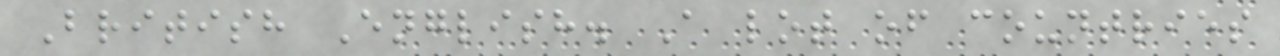British English. A lot of countries
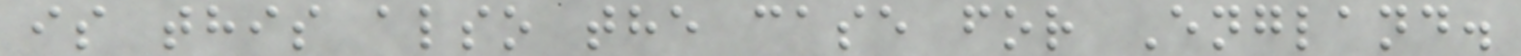is this also the case for England.
